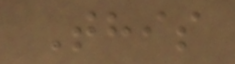This
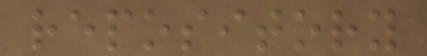repository
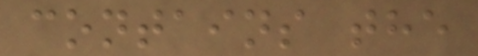contains the
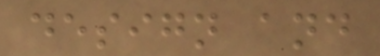design and
